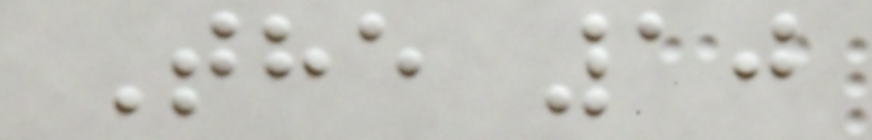The 10
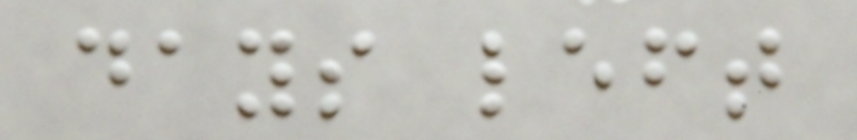days left
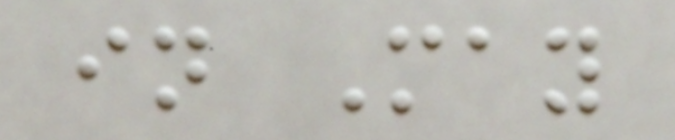in May
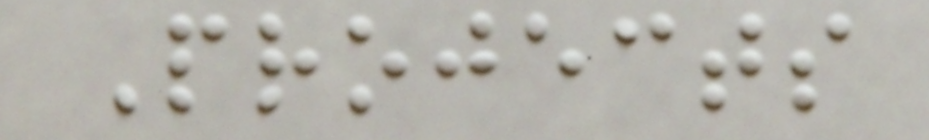Projects
